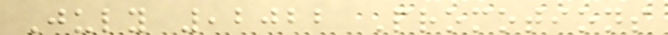July ,2022 Promotions
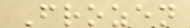Frozen
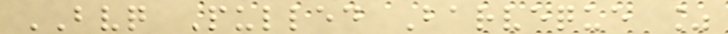BVQ Pulled Barveque %
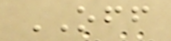OFF
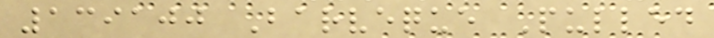139100 Barveque Pulled
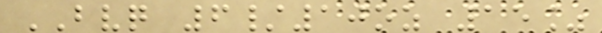BVQ 6/10oz 15%
